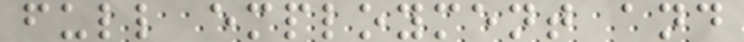full employment and
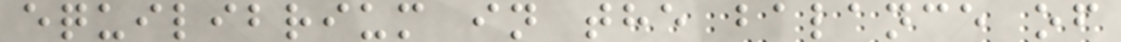equilibrium in the balance of
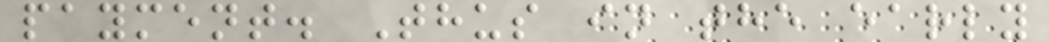payment. Thus in the early
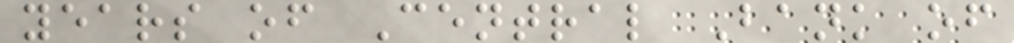years of Central Bank of
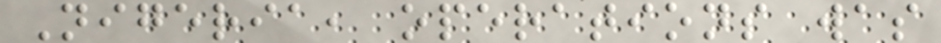Nigeria, operations was
